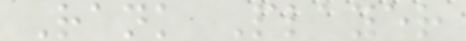Rank Player
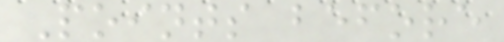Points before
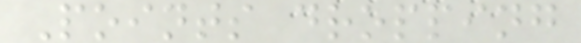Points dropping
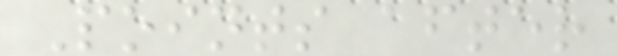Points after
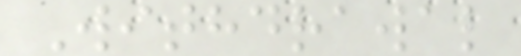Withdrawal
